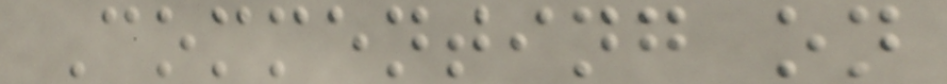Commenting on
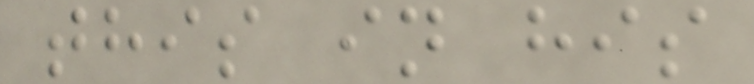this in his
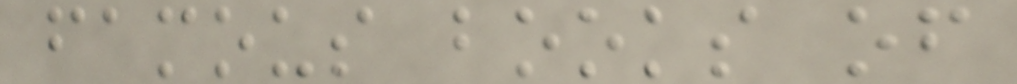famous books of
